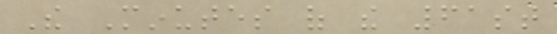The Minutes of the 61st
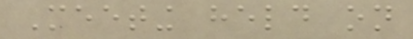Meeting held on
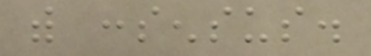with consensus.
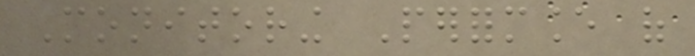Monitoring Performance of
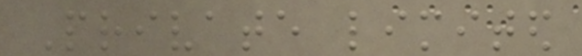Private limited
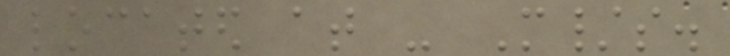located at - M/s.
